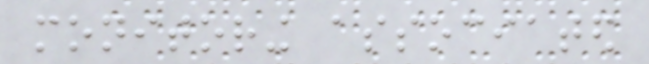monitoring associated
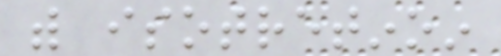with isotretinoin
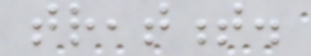treatment.
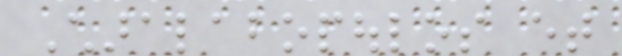Charalabopoulos et
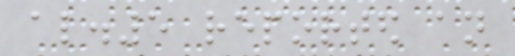al.5 reported an
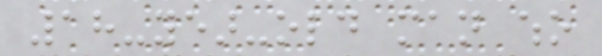18-year-old man who
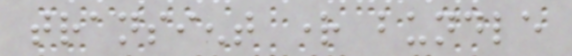transient right bundle
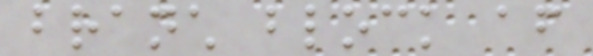branch block after
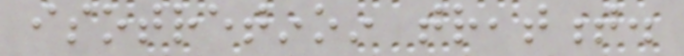isotretinoin treatment.
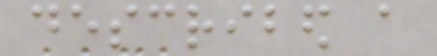described a
